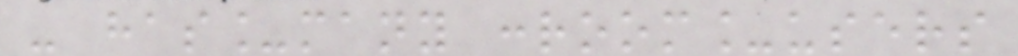- has_many :room_users
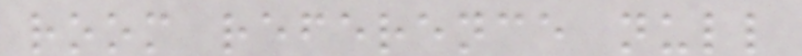room reference null
